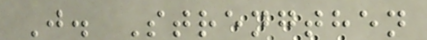J. Strengthen
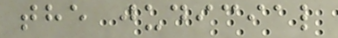the judicial
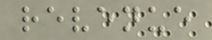revenue
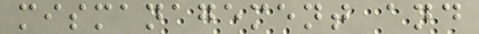mismanagement and
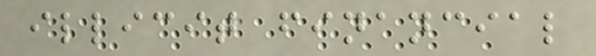illicit financial
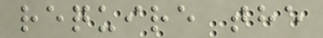require the
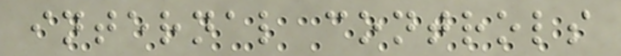internal controls
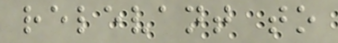relevant to
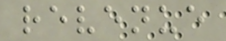revenue
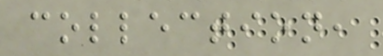collection,
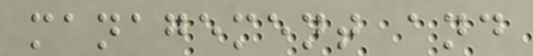management and
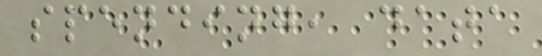spending, data
